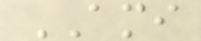AMI
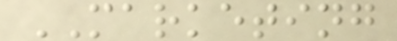MARKETING
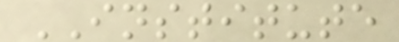INSTITUTE
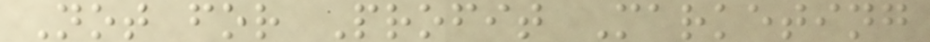Not for Profit Marketing
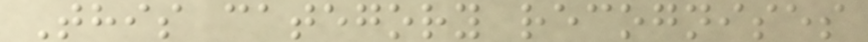This category recognises
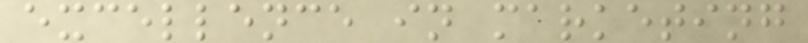excellence in marketing
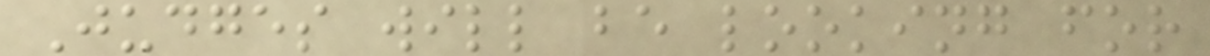Judges will be looking for
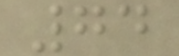74
